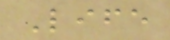Life
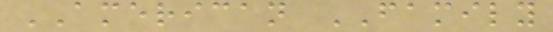AMERICAN FAMILY
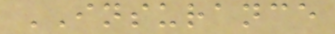INSURANCE
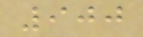900
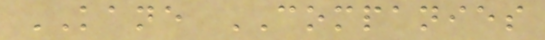KANE COMPANIES
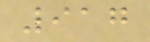917
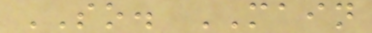SO. MAIN
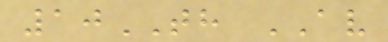10TH AV
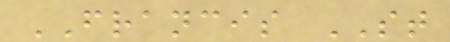FRANCIS ST
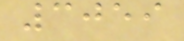3059
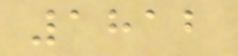1812
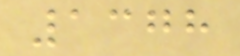1378
